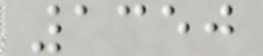1350
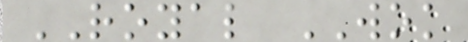ROYAL WOK
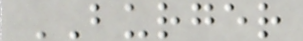BURGER
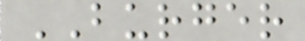BURGER
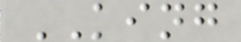KING
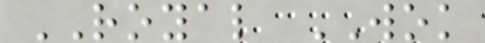ROYAL WOK
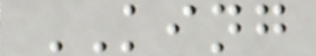KING
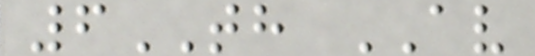6TH AV
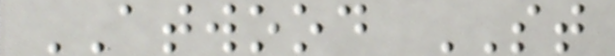ATWOOD ST
